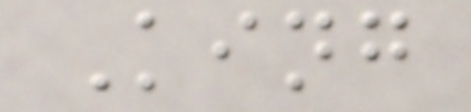King
